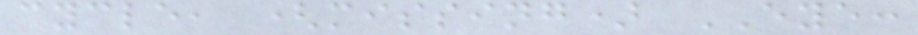cycle, (missing) EYE:
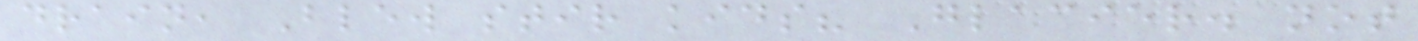drain, Blew stir kids? Glacier. not
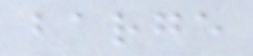barge
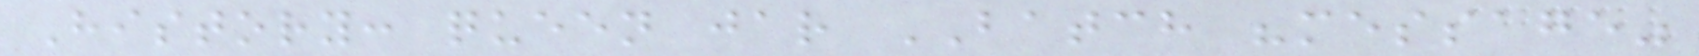History: queen jar BATCH "message"
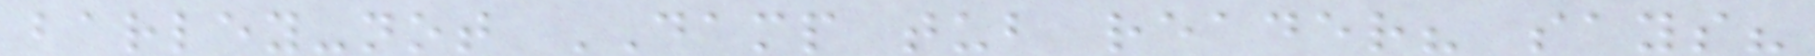barley-not DAMP tub reader? says?
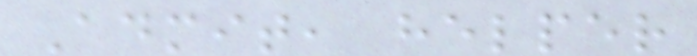Admit, helper
